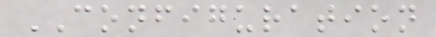CONFIGURATION
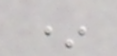*
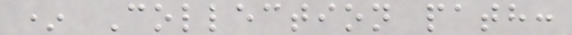* Collection path:
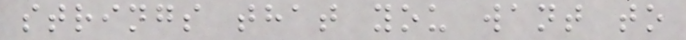strings that you want to
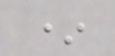*
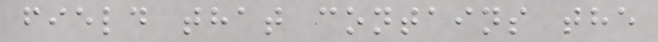field that contains the
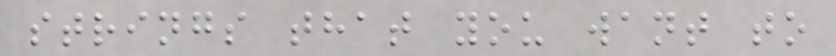strings that you want to
